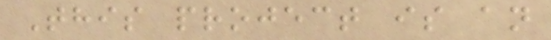This project is an
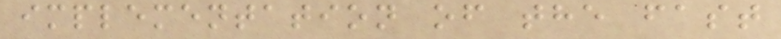implementation of the fast
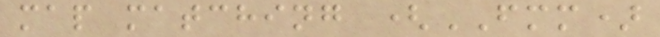map matching (FMM)
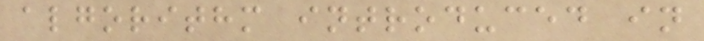algorithm introduced in
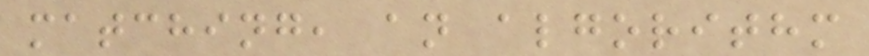matching, an algorithm
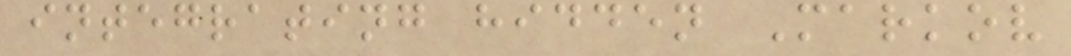integrating hidden Markov
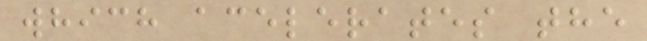which acelerates the
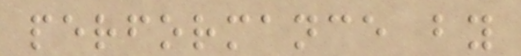performance by
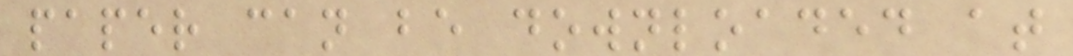paper can be downloaded at
